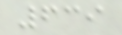639
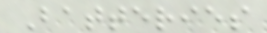Batteries
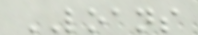LOANS
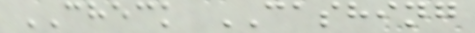CHECK CASHING
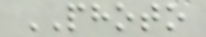PHOTO
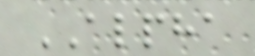ALPHA
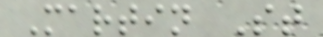Martin St
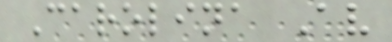Carolina Av
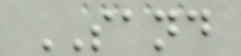SAND
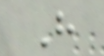H
